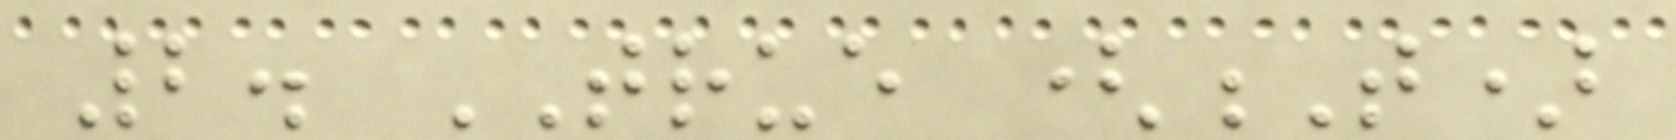2. TRUE (T)
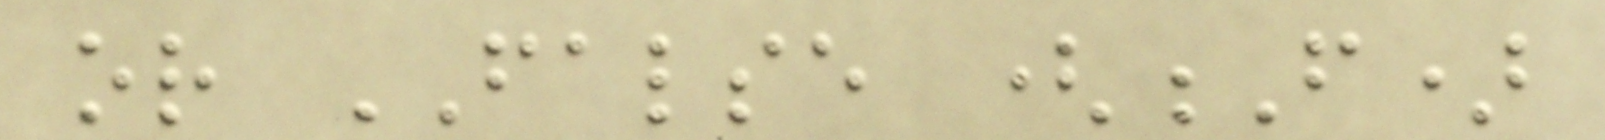or FALSE (F)
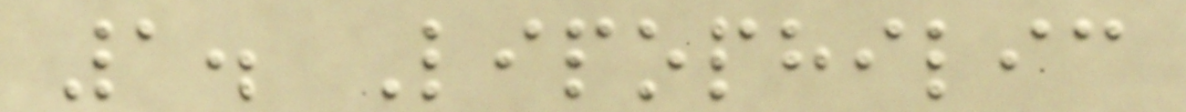1. Lipophilic
